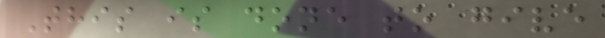This is done to give
